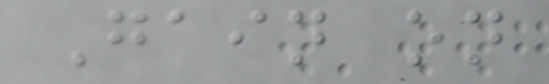Gain on
